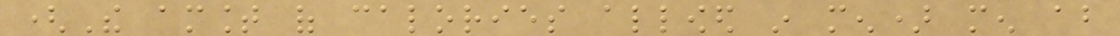(The amount of calories allowed in men) men about
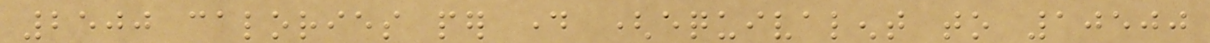2500 calories per day (equivalent to 10500
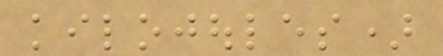kilojoules)
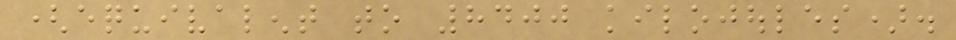(equivalent to 8400 kilojoules).
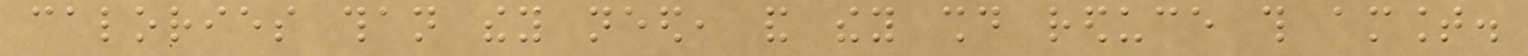calories than they need, and they should reduce this amount.
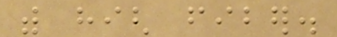with high fiber.
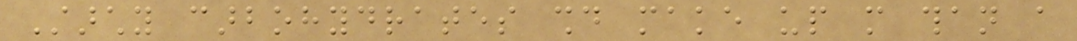Starchy carbohydrates should make up more than a
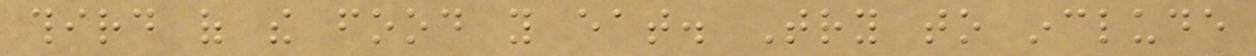third of the food you eat. Try to include
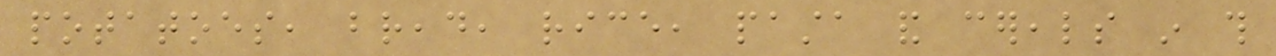potatoes, bread, rice, pasta and cereals in this
